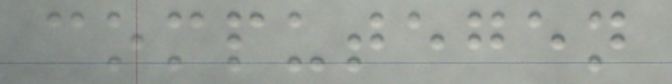computegen
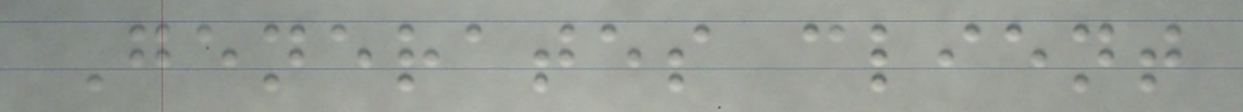Generates client
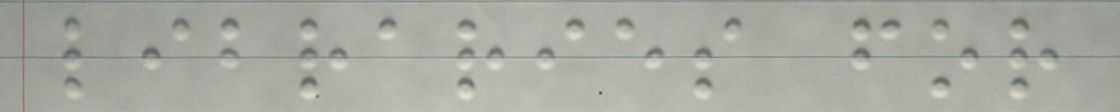libraries for
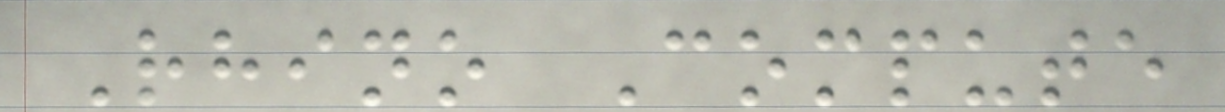Rhino Compute
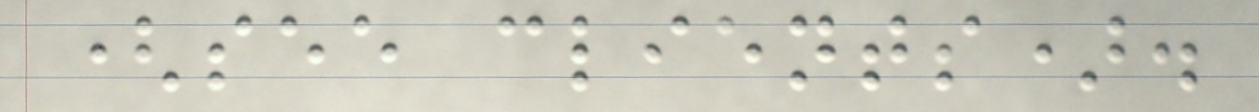(see clients).
